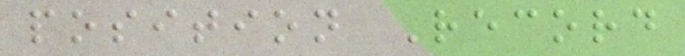position Record
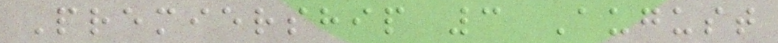Premiership 3 August
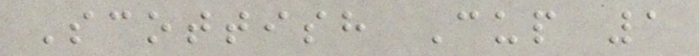Scottish Cup 1
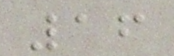16
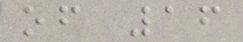of 16
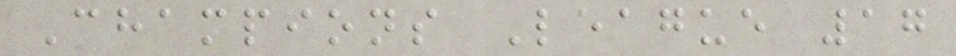Champions League 17
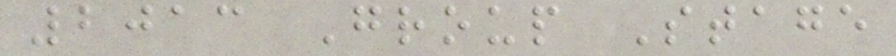2013 Group Stage
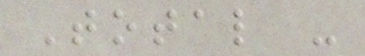Total -
